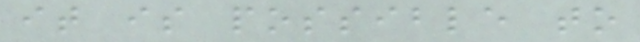it is possible to
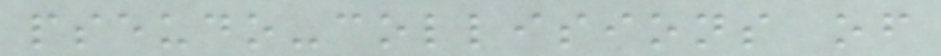pseudo-collisions of
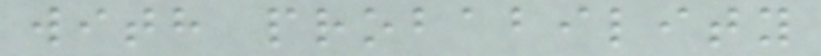with probability
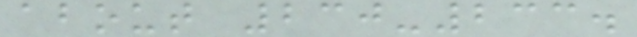about 230-233.
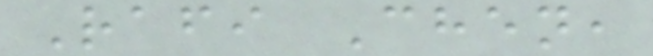Rafi Chen,
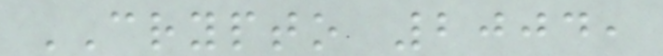CRYPTO 2004,
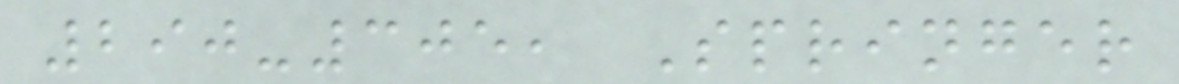290-305, Springer
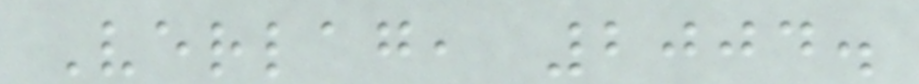Verlag, 2004.
